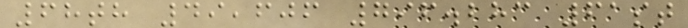68th 49,606 796.283 61st
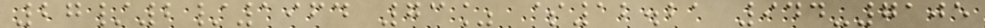27/2/1964 73% $12.21 944-7105
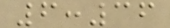6:36
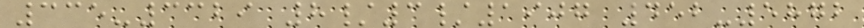335-3329 8/3/1907 452-5872
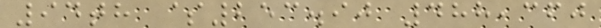94th $253.90 488,360
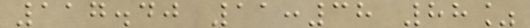117.40 11:38 88%
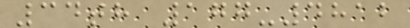34th 177-4812
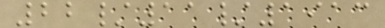22/11/1913
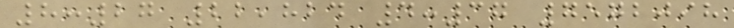8:27 22,824 4:37 7572098
